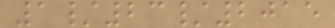1/23/2015
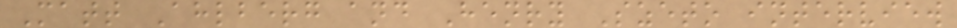Matt Ahlberg and Henry Szeto interview
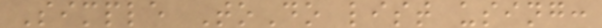Simple ToDo list using:
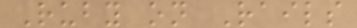Ruby on Rails
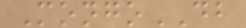MongoDB
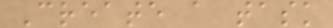Create a task
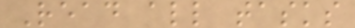Read all tasks
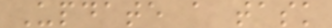Update a task
